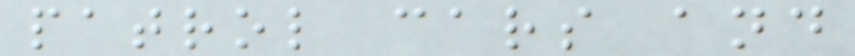patrol cars and
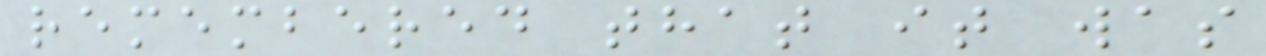remembered that it was
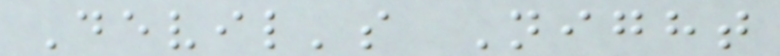Devil's Night
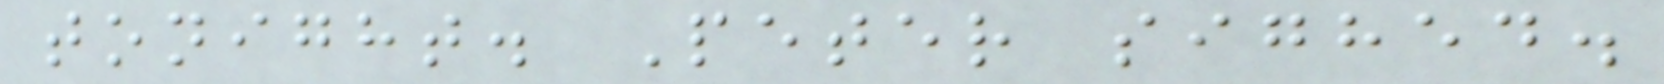tonight. Peter sighed.
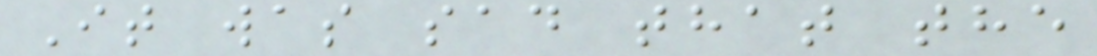It was sad that the
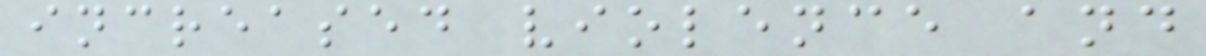increased violence and
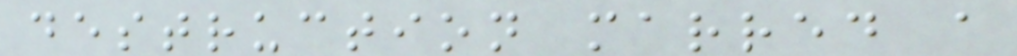destruction marred a
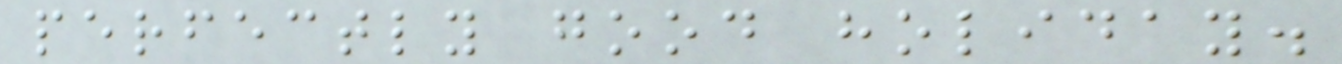perfectly good holiday.
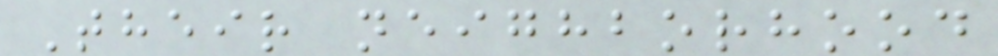Their neighborhood
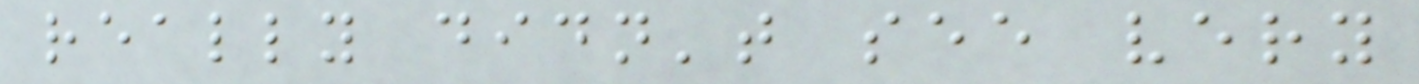really didn't see very
